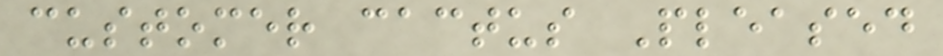customer cactus Pleased
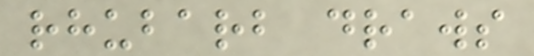rhubarb draws
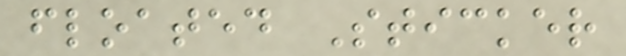floated Sticker
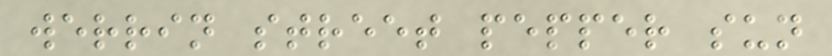werrin street pepper sun
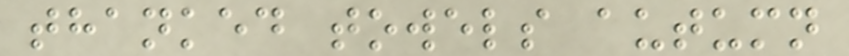thanked towels autumn
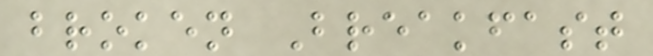broken Breakfast
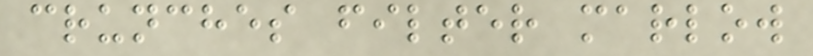crunches filter marlow
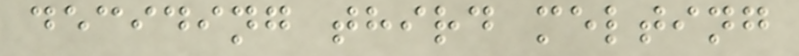deciding third melting
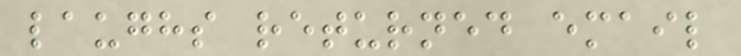laughs returned email
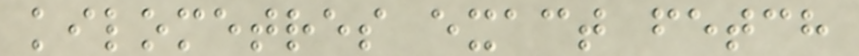kilometres exact fetch
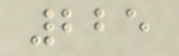225
